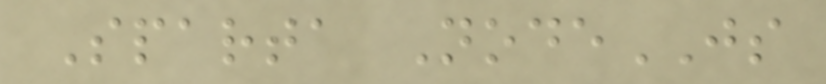Sparta NodeJS
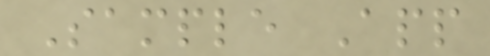Sample App
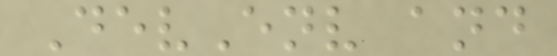DevEnv and
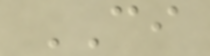CI
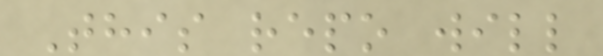This repo will
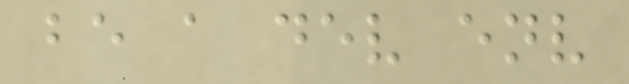be a dev env
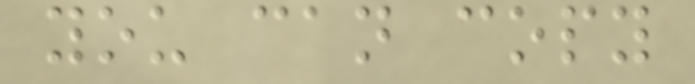you can copy
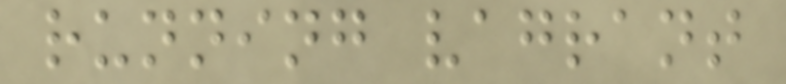running vagrant
